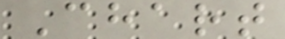Chart
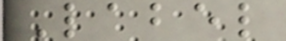Label
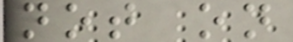not on
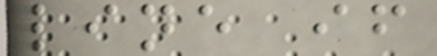line if
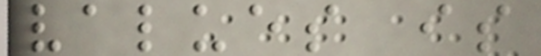values is
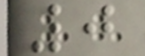0
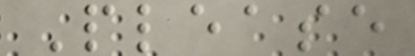Please
